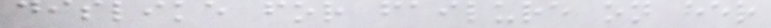dislike for failure on her
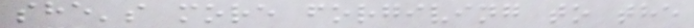she's more forgiving to the
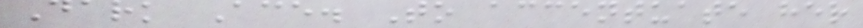Dark Ace. To accentuate her
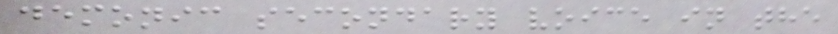demonic secondary voice in the
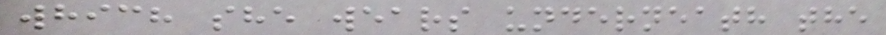which she wears underneath the
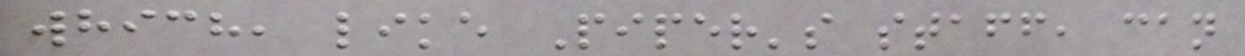which, like Piper's staff, can
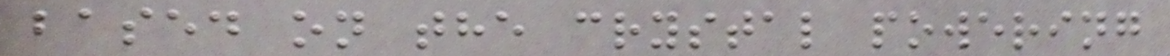based on the crystal powering
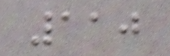110
